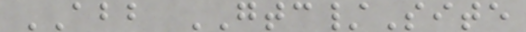ABB GTC/Site
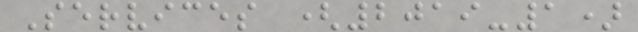Services (2019-1)
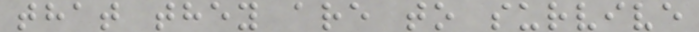that they are to survive
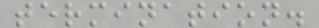termination.
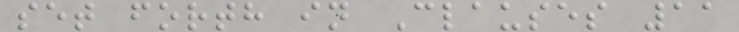set forth in Clauses 11
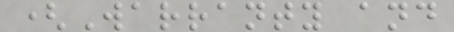(Warranty and
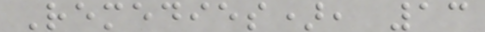Remedies), 13
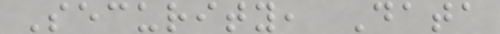Security, Data
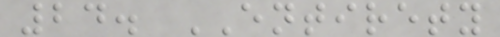24. ENTIRETY
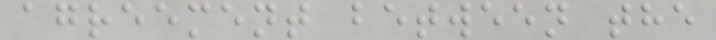agreement between the
